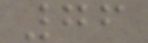76
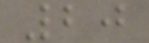20
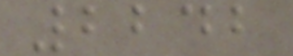2242
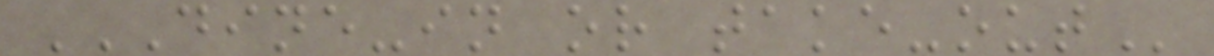DINE-IN OR TAKE-OUT
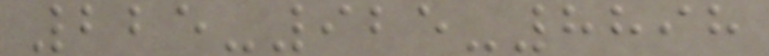225-925-8898
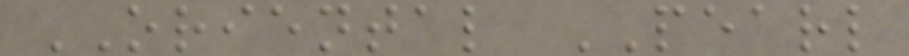ORIENTAL PEARL
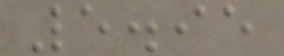5.95
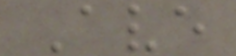Ave
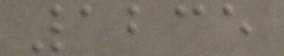1235
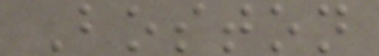Boston
